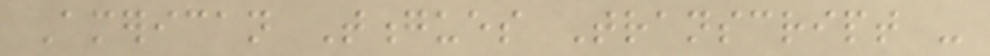American Tongues Transcript -
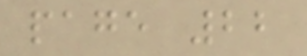page 22
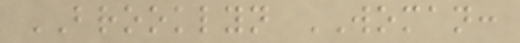BROOKLYN WOMAN:
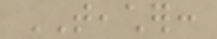TEACHER:
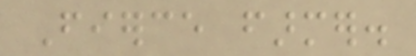Fierce farmer.
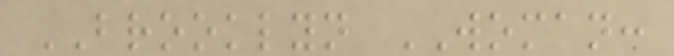BROOKLYN WOMAN:
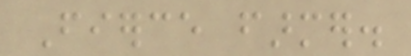Fierce farmer.
